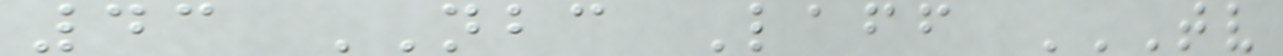43 NBC Laff TV
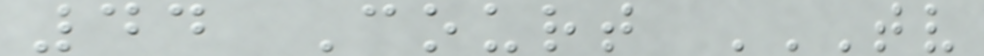44 Court TV
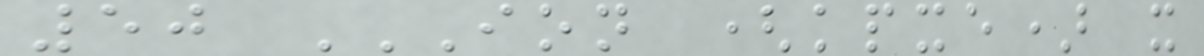50 ION (KPXE) X
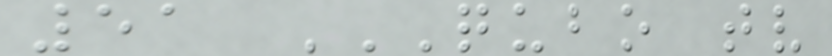51 QUBO TV
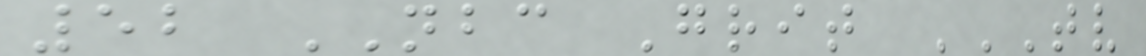52 NBC Grit TV
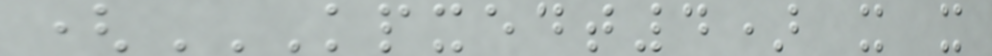(KPXEDT4) X X
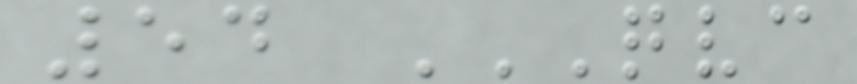54 QVC
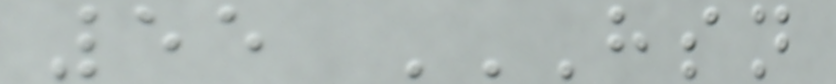55 HSN
